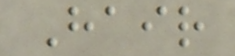Hair
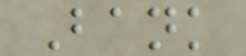Bank
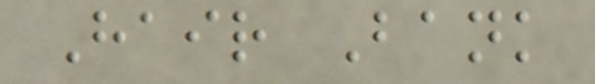Hair Bank
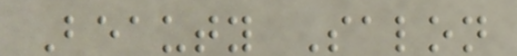Beauty Salon
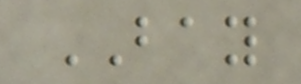BAY
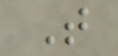T
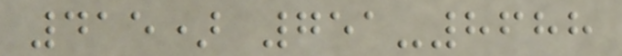415) 751-8688
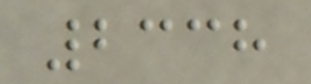2338
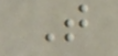T
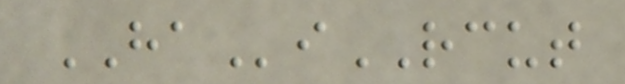HAiRCUT
